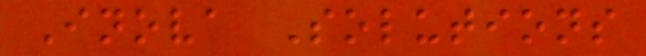Inova Solutions
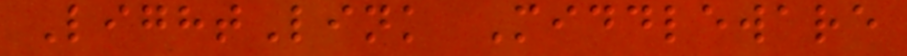LightLink Middleware
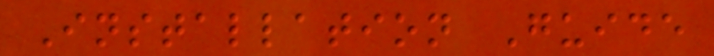Installation Guide
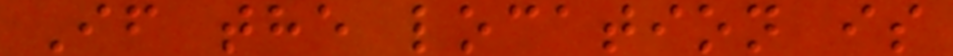If the location is
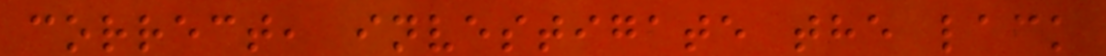correct, investigate the lack
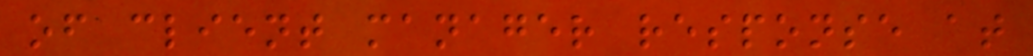of client manager response at
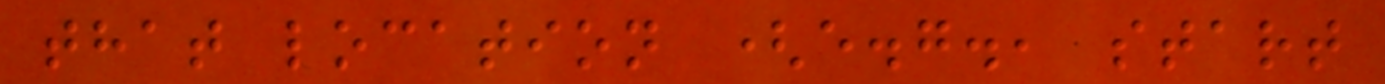that location (e.g., start
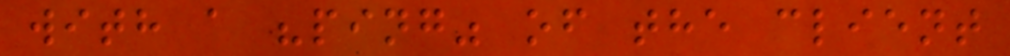with a "ping" of the client
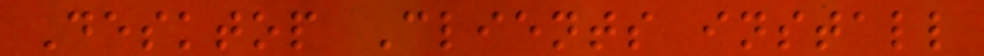Desktop Clients install
